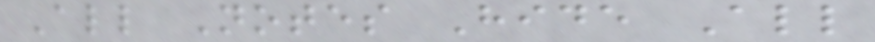All Notes Hide All
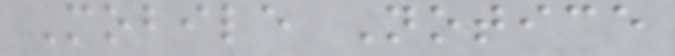Mobile Notice
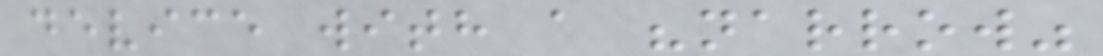device with a "narrow"
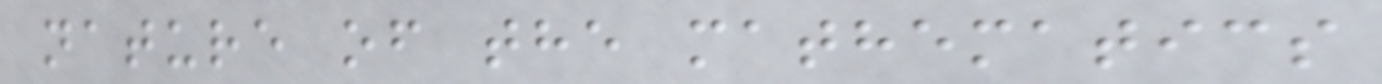nature of the mathematics
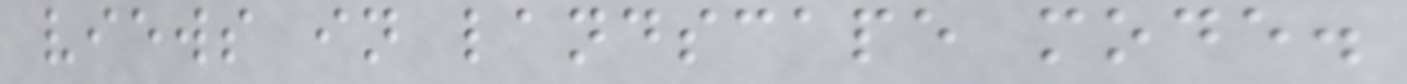views in landscape mode.
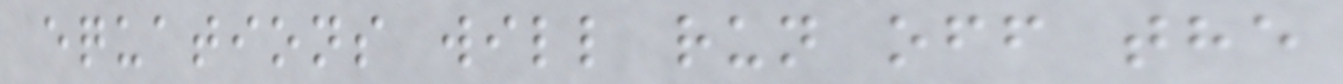equations will run off the
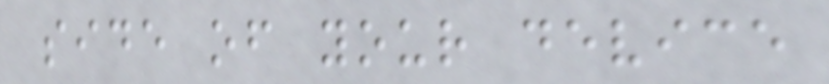side of your device
